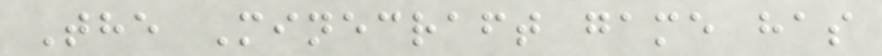The Minecraft game has
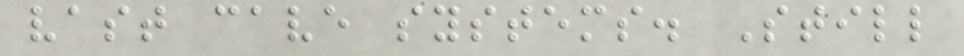vast cave systems. Still
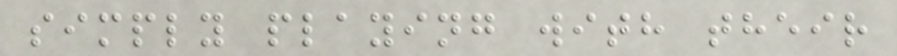simply playing with their
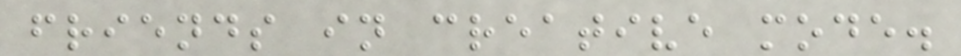friends in creative mode.
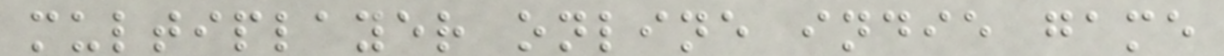multiplayer online indie game
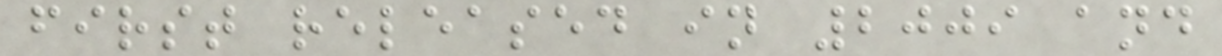first released in 2009 and
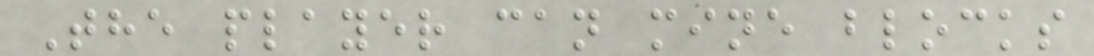The player can mine blocks
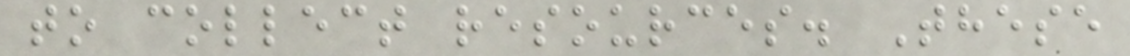to collect resources. These
